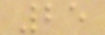25
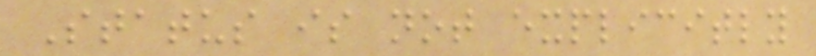Status is not explicitly
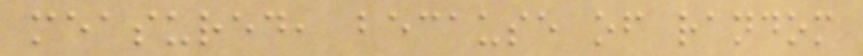measured, because of random
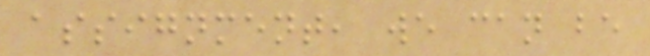assignment, we can be
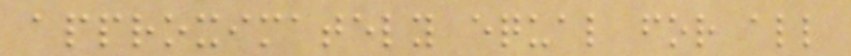approximately equal for all
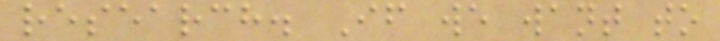research. If we want to
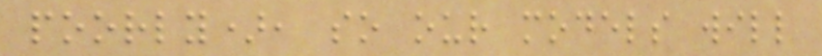poorly), so our models will
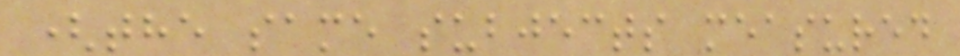(the same subjects measured
